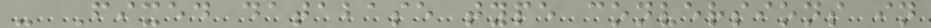- Fixed database type conversions in
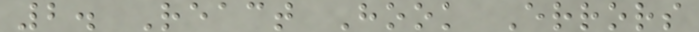2. React Hook Errors
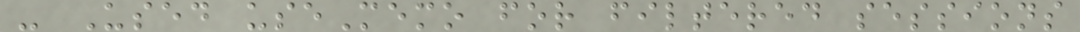- Used useMemo for filtered sessions
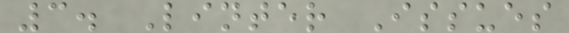3. Linter Issues
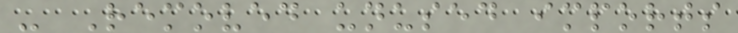- Removed unused imports
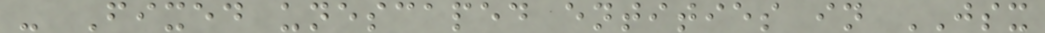- Fixed unescaped entities in JSX
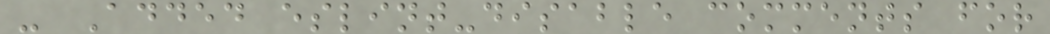- Added eslint-disable comments for
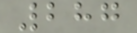287
